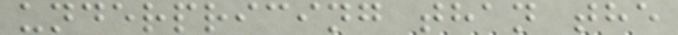underpricing than the
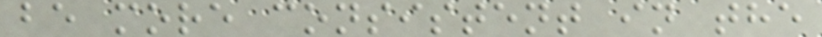be more consistent in the
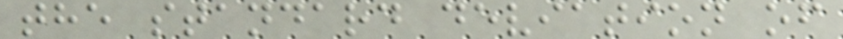the standard deviation of
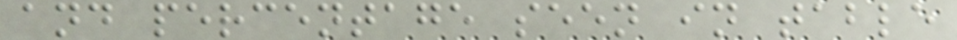and percentage seen in table
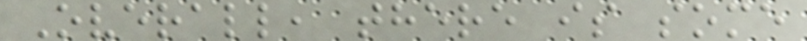Overall, there is some
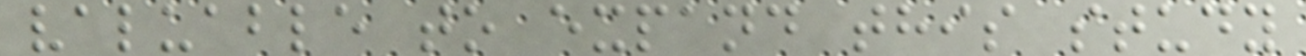valuable to expand this study
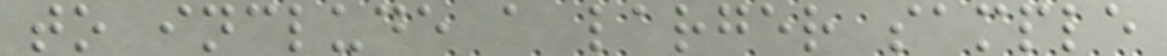to include a larger sample
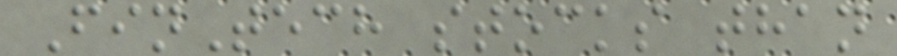FinTech stocks than
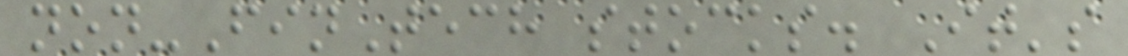non-FinTech stocks. It's
